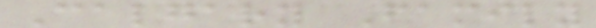Calgary Family
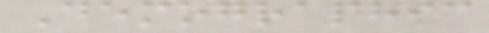Demographic
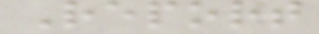Report
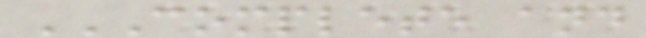COMPLETE AND
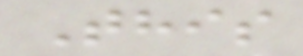This
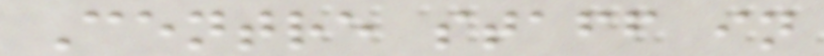Centre staff in
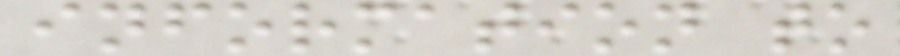information to
